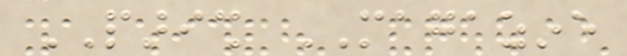PARISH MAGAZINE
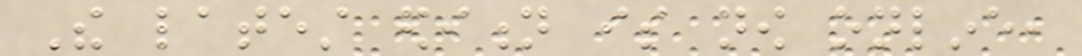The latest edition is now online,
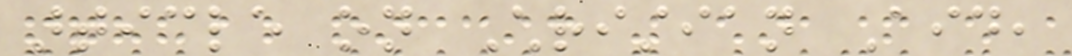article on Christian Aid,
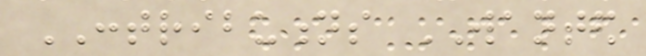CONTRIBUTIONS WANTED
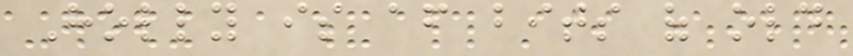Holly is after bits of old
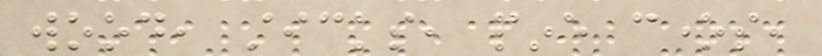wood, sticks, pine cones,
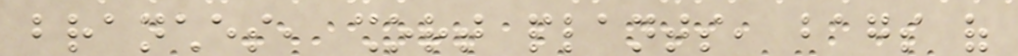branches, short plants, bags of
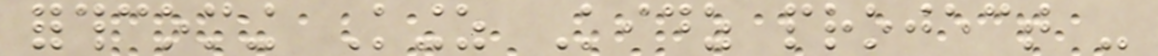forthcoming Kingz Kidz project -
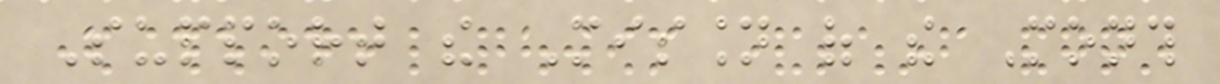Support the Mission of the Month
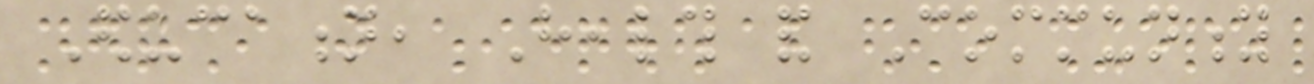Education, Health and Community
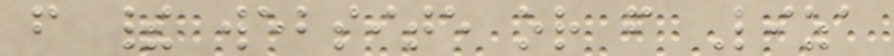from their website or from Liza
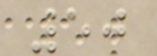50
